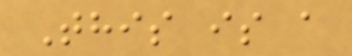This is a
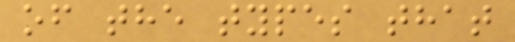of the types that
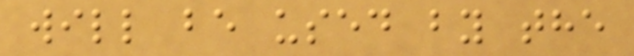will be used by the
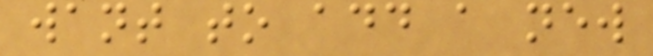want to add a new
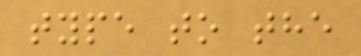type to the
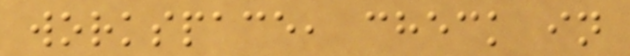workspace, check in
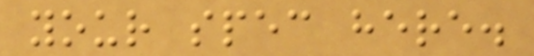your spec here.
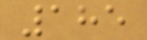185
